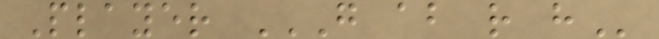Player G AB R H
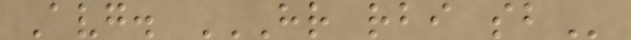Avg. HR RBI SB
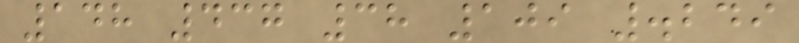148 437 38 109 .249
